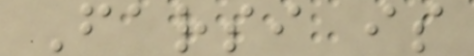Farsi is
